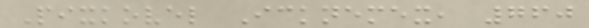Pixkovel Icknemex, 760
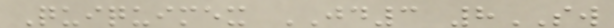Quiquimex JD3 8SW
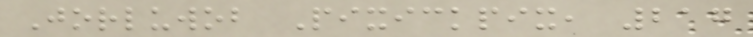Jorluwob Pixickpix, 217
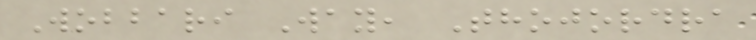Wobbari Way, Thojordra
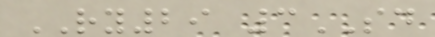RY29 3SD
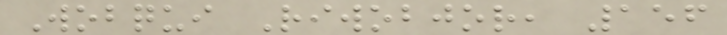Wobqui Riwobjor, 156
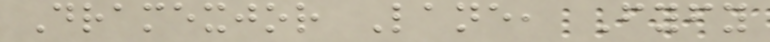Dramexjor Lane, Fyfy
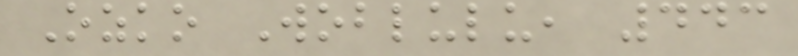Ozko Woblulu, 443
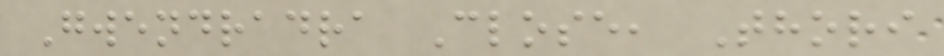Gwendradra Close, Thori
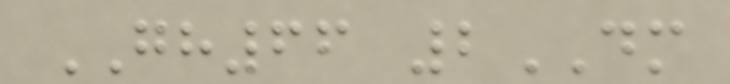GH66 2DM
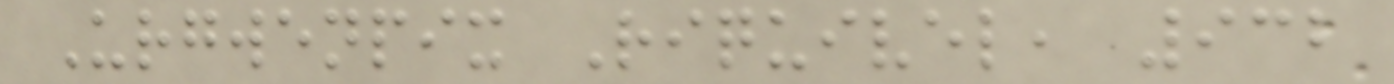Urgwenpix Riquivel, 932
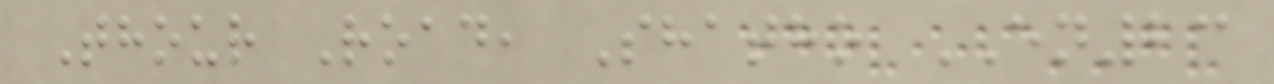Thour Road, Shatho EN23
